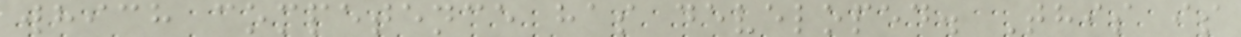which competence has developed. This is
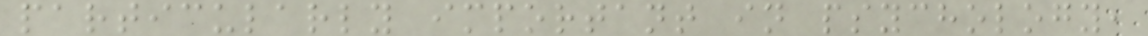particularly important in psychology,
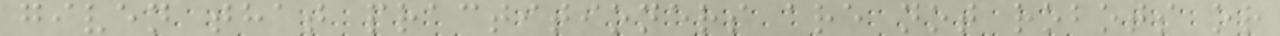given that practitioners are not robots or
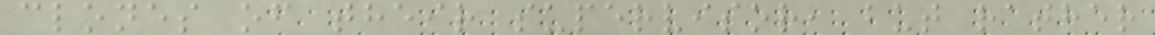clones of their supervisor, but rather
